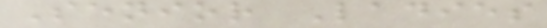Senior Ladies
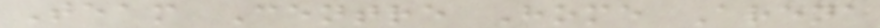Team Centre Home Arena
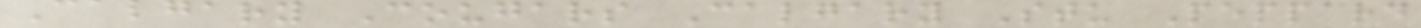Calgary Cougars Calgary Stu Peppard
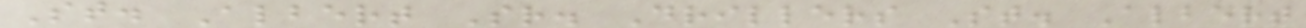St. Albert Sr. Drillers St. Albert
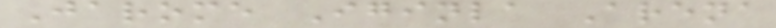Jarome Iginla Arena
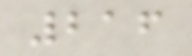216
